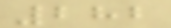282
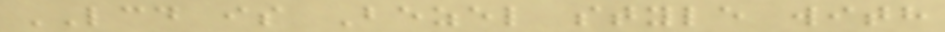LCD is Bezel style with
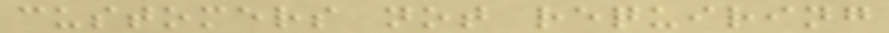customers not requiring
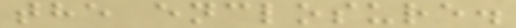the enclosure.
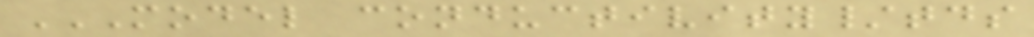MODEL CONDUCTIVITY/TDS
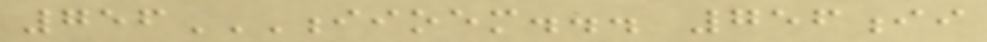756IIOEM... 756II
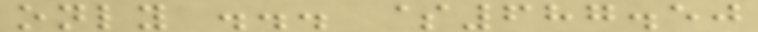only ... $687.50
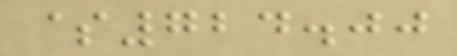$724.00
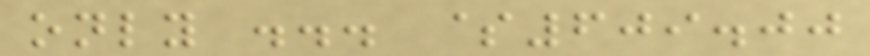only ... $609.00
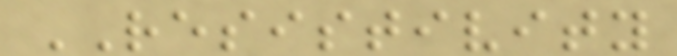RESISTIVITY
